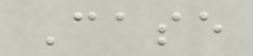Case
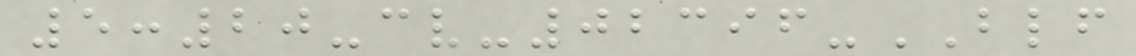5:20-cv-02396-BLF
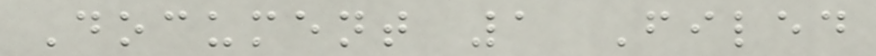Document 1 Filed
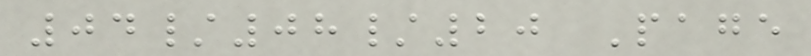04/08/20 Page
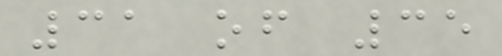31 of 35
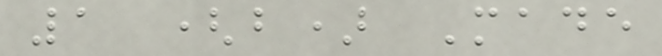1 (b) Made
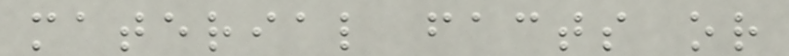material facts or
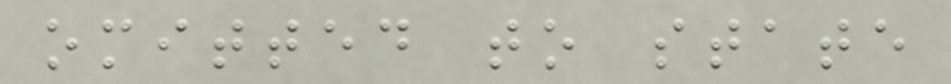omitted to state
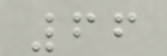66
